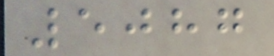5087
